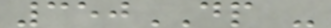350DP -
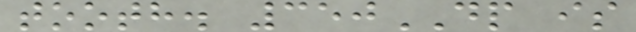tooth. 350DP is
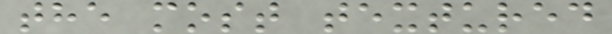the most textured
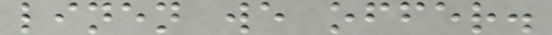linen we offer.
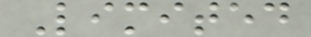Limited
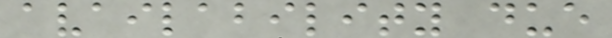availability due
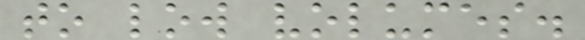to low volumes.
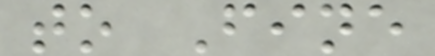to Fine
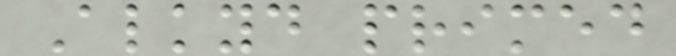Alkyd primed
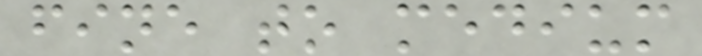fine to medium
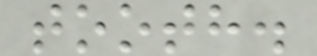tooth.
